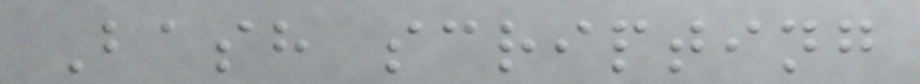Bash scripting
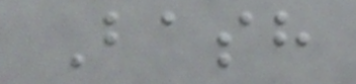Bash
